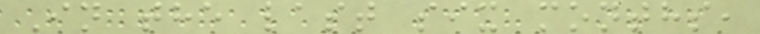In the last six months,
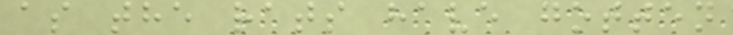as the rats have gotten
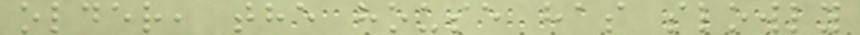older, the house has slowly
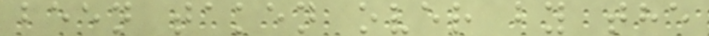been taken over by the
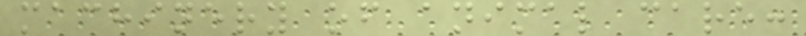machinery of animal care:
